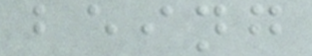being
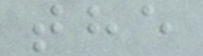the
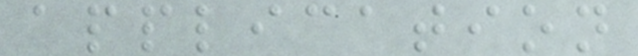application
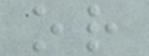or
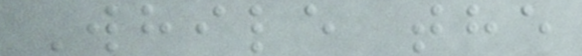While the
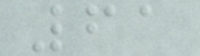61
